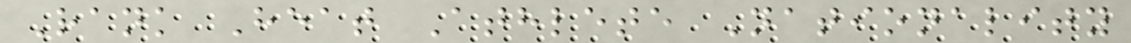Rank Heat Athlete Nationality
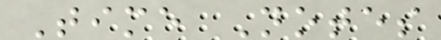Time Notes
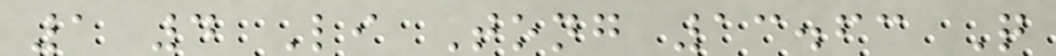1 4 Li Tong 13.63 Q
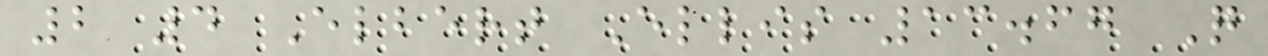2 4 Elbert Ellis 13.67 Q
